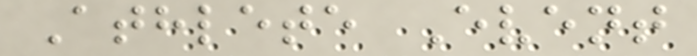Athlete Event
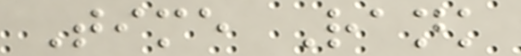Time Rank
